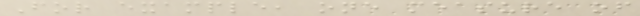For example, one measure of
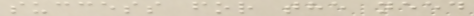success for the need
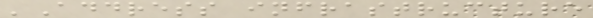'Address infrastructure
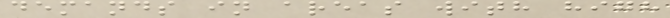demands in areas with high
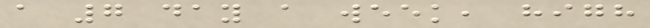a 7 day a week, high
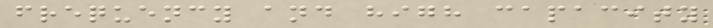frequency and high capacity
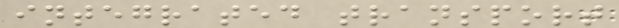integrated transport
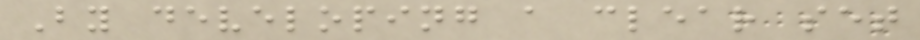By developing a clear set
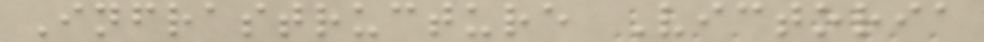Infrastructure Victoria
